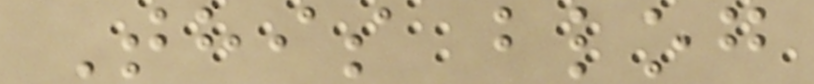This blog
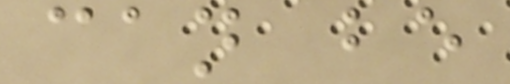can be
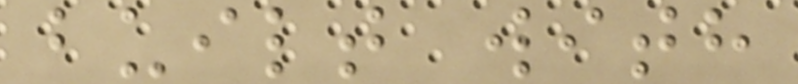built with
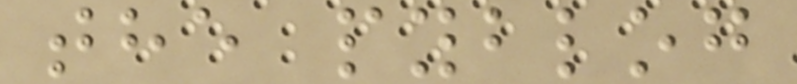the pyblog
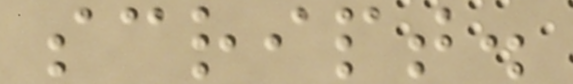script.
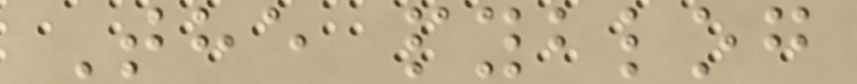The pyblog
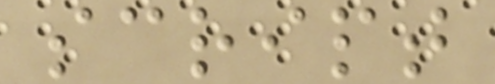script
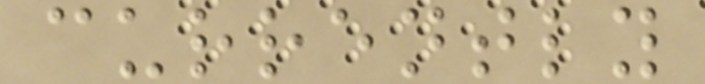currently
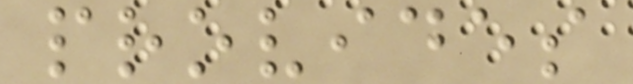provides
